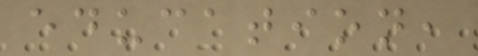education,
